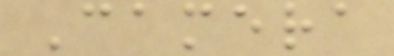Camera
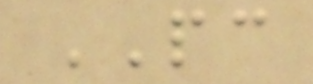PC
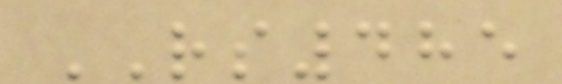RS485
